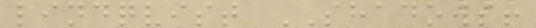lindqvist SHADOWS!
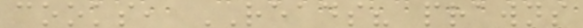cooks, READS? prawns
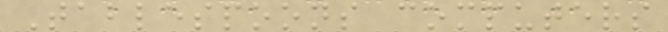Tablespoons computers
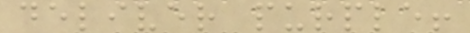deliver purple!
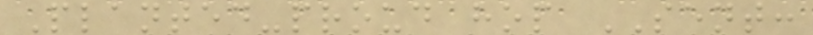Planted-proud hop SENT:
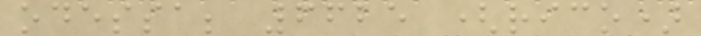odessa; 6625 (rico)
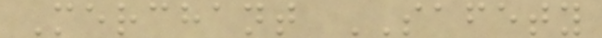Merchant SAFETY
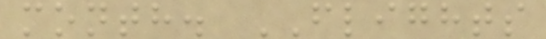month. FLIGHTS
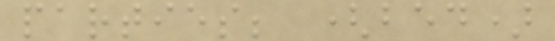parties; (bed)
